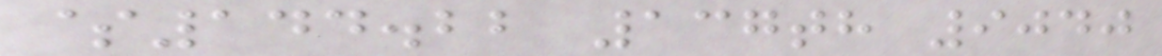$144.22 137th 9040
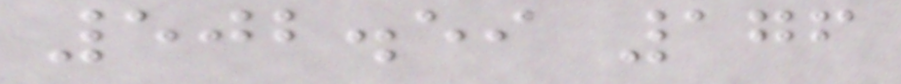502.59 176
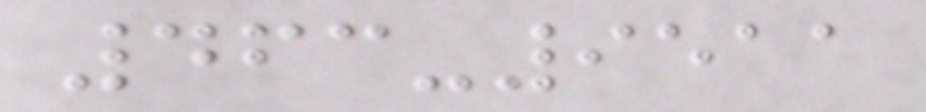463-9511
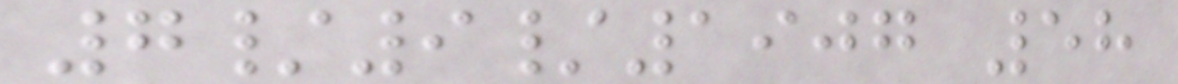7/9/1907 58
